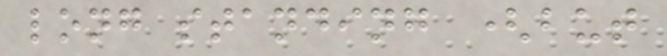long standing (but
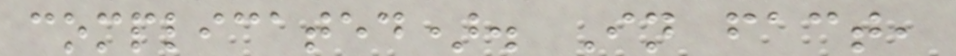complicated). In fact,
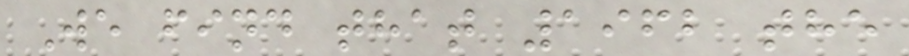We find that 1962 the
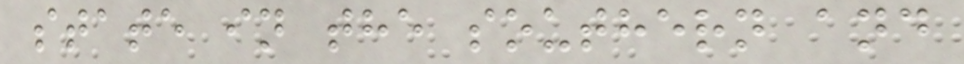state in the southern and
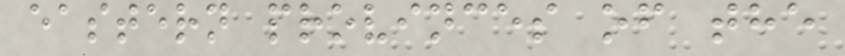eastern provinces of the
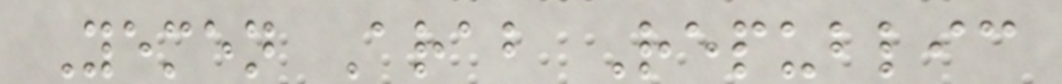Yemen Arab Republic
